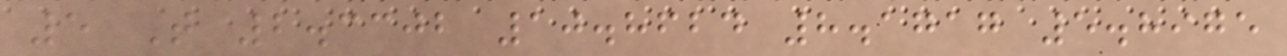5 T 2.3302 10.8624 8.1717 5.8975
